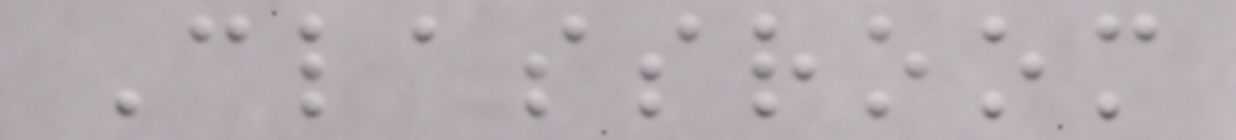Classroom
